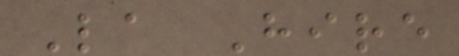La Hire
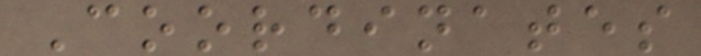Coordinates
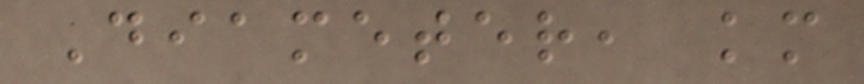Diameter, km
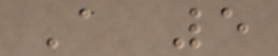A 5
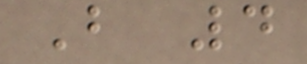B 4
